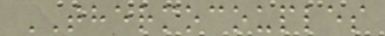THERMOCOUPLES
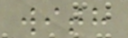with
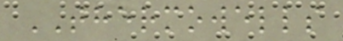THERMOWELLS
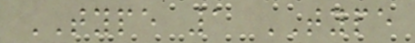TYPE 1 TYPE
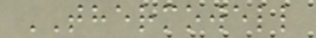THERMOWELL
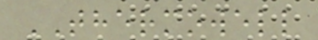THERMOWELL
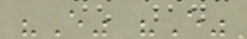"E" "E"
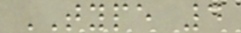TYPE 4
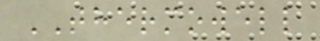THERMOWELL
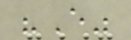"E"
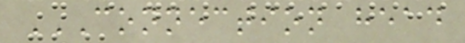CONNECTION HEAD
